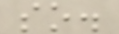so.
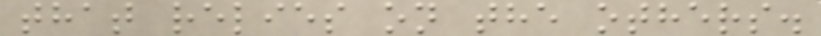that relies on the others.
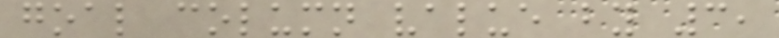goal column value by 3,
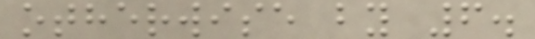otherwise by 6.
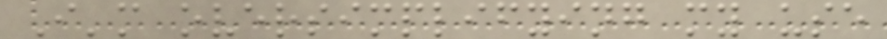I'm oversimplifying my use
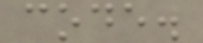code.
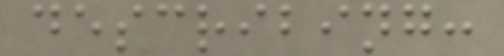describing:
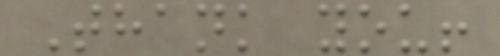Thank you!
